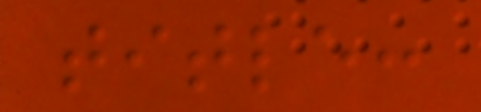title:
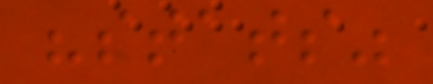"stats"
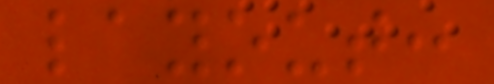layout:
